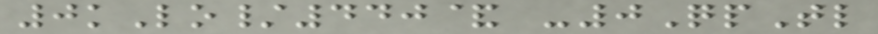0kLo/440& -0QpTl
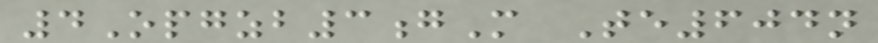4Opgzb3gM Te604n
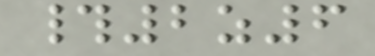#2z6
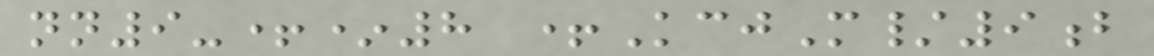nn9-+*8 +KcjM/9b
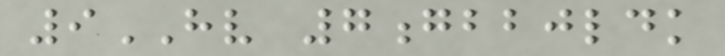9HV 7gbbjldk
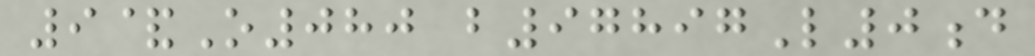9&O080 b97897L0d
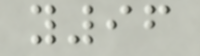y96
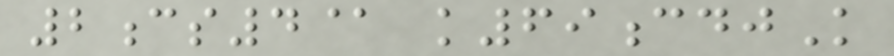2cs4@ k69cdjK
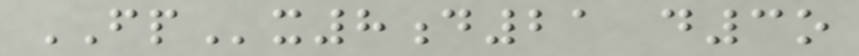FPx8d21 d3o
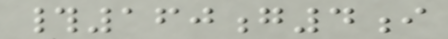#160g4i
